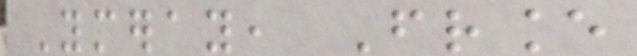Ymeray, France
